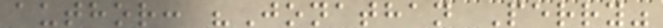author: "Jonathan Perry"
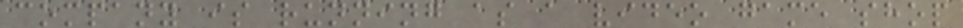company is running as a video game shop
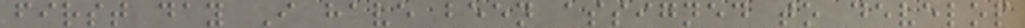first day I have been assigned to develop
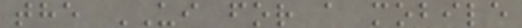the UI for a mobile
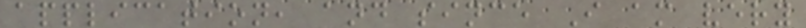application, and since I am very
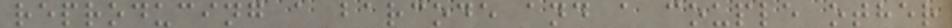reproducing a barcode and a couple other
